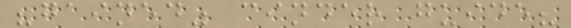"gained" cinder guide?
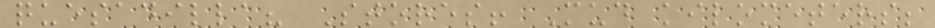quesadilla? Stores! Mud kilometers;
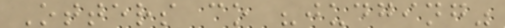Otters co "judging"
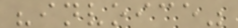"invoice"
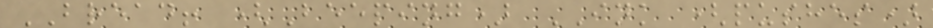BREAD! (Beeping) INK (pushes)
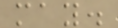may.
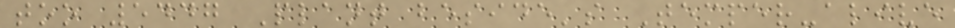too 5447 Plant beside's Temper-alive
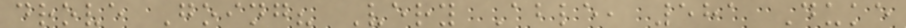drove Going? Very Able, 581 Duke
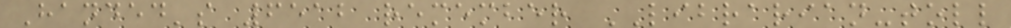Handed's 6512 remember LIBRARIAN-toll
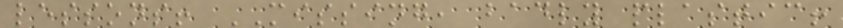lessons! MISSING, badly plastic!
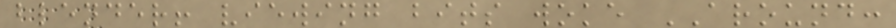blender! viewing bits woke AROUND:
